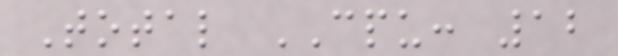Total CPU: 12
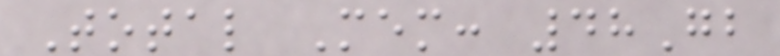Total Mem: 48Gb
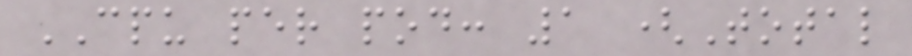CPU per pod: 1 (Total
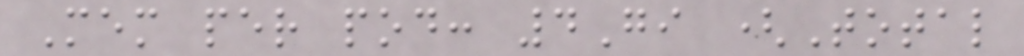Mem per pod: 4Gi (Total
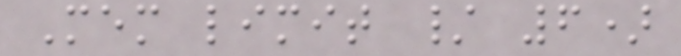Mem limit / 6)
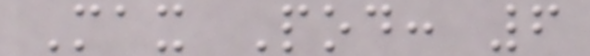Max Pod: 6
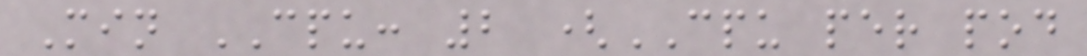Min CPU: 2 (CPU per pod
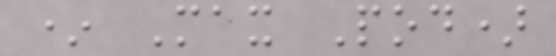* Max Pod)
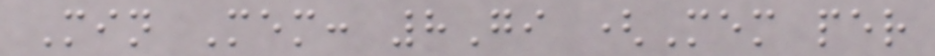Min Mem: 8Gi (Mem per
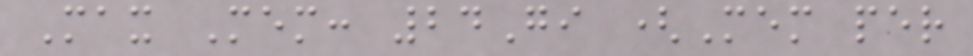Max Mem: 24Gi (Mem per
